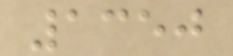1350
